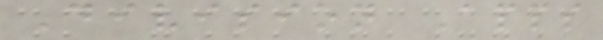Division Apps
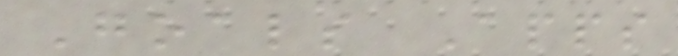Goals Apps
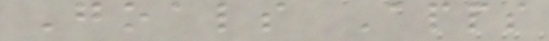Goals Apps
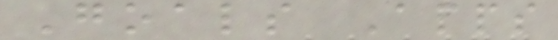Goals Apps
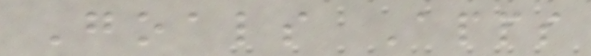Goals Apps
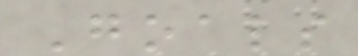Goals
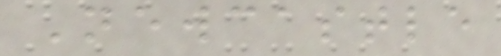Newcastle
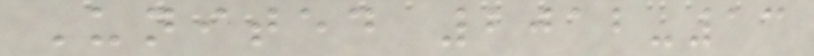United 2012-13
